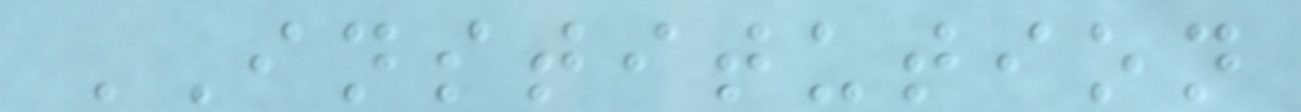INSTITUTION
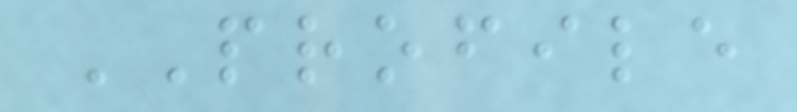PROFILE
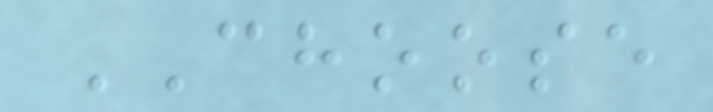CHOOSE
